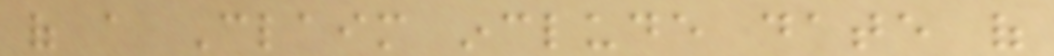of a Claim include date of
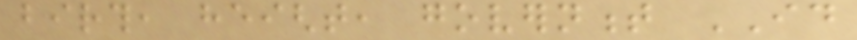birth, height, government ID
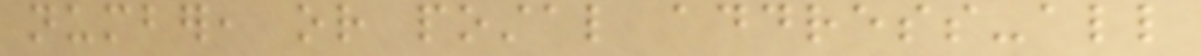number, or postal address-all
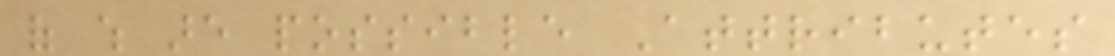of which are possible Attributes
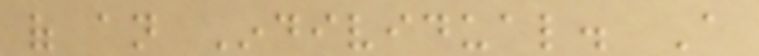of an Individual. A
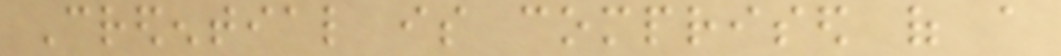Credential is comprised of a
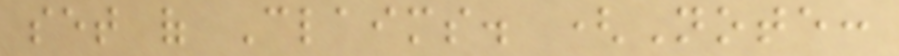set of Claims. (Note:
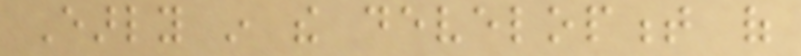Early in the development of
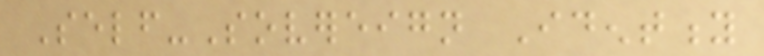Self-Sovereign Identity
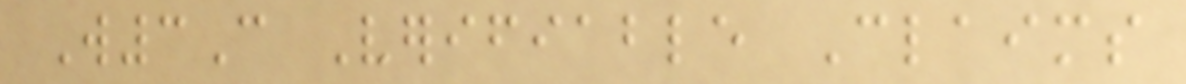W3C Verifiable Claims
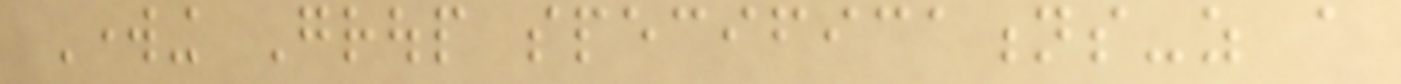Working Group specifications-as a
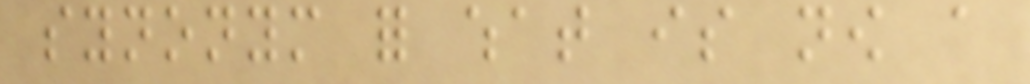synonym for what is now a
